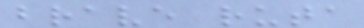brave ruta
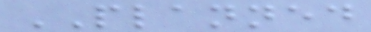PLANNED
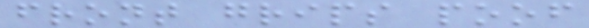front grips poof
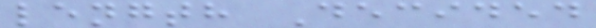length Decided
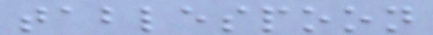tablespoon
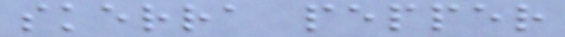skerra pepper
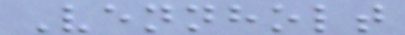Vennholt
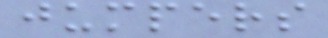jumpers
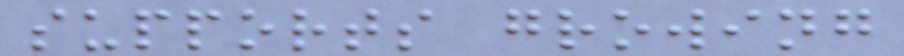supports growing
